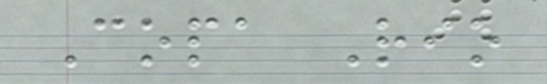Copa Rio
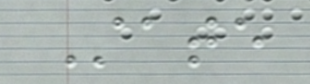State
